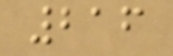216
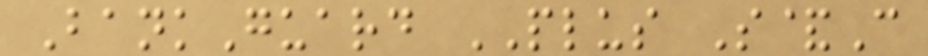BankGuard PLUS S&C
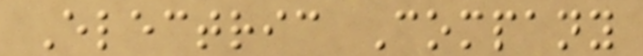Electric Company
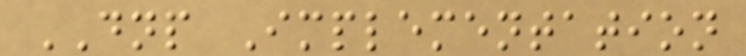DNP Implementation
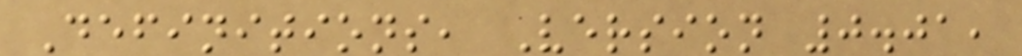Definitions, Version 0.01,
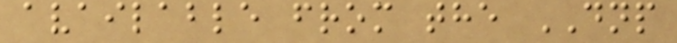available from the DNP
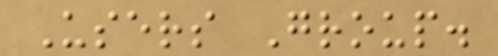Users Group.
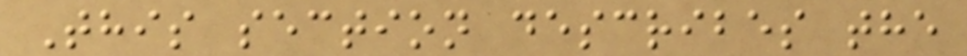This section describes the
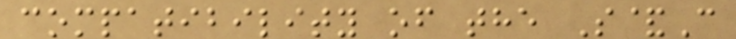compatibility of the S&C
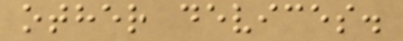other devices.
